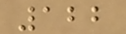122
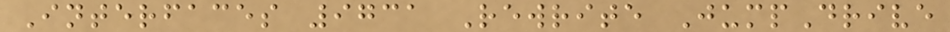Interfaces 9731 Rewrite JumpDrive
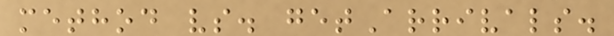method vs. getArrivals.
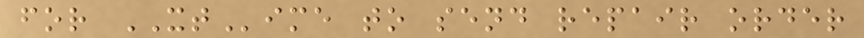for XTime to send repair order
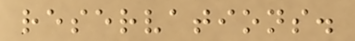reservations.
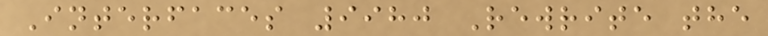Interfaces 9980 Rewrite the
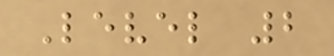Level 2
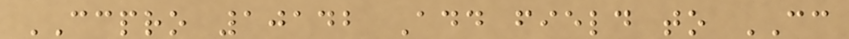CCPRO 10142 Add field to CC
